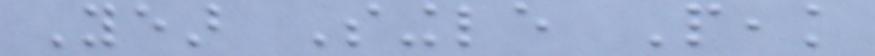Year Single Peak
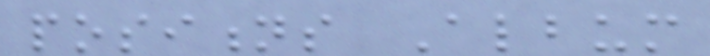positions Album
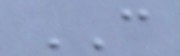CAN
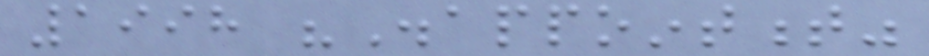1998 "Disappointment"
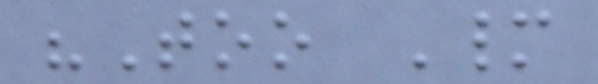"Too Many
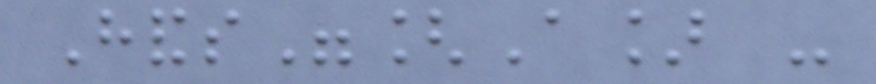Hands"[A] -
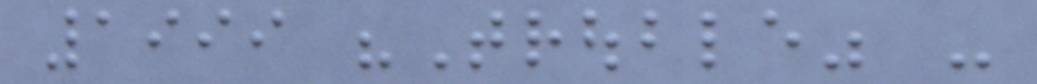1999 "Trouble" -
